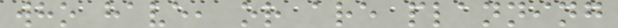who have, or are planning
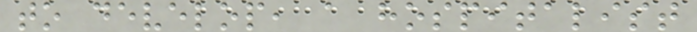to develop, a hospitalist
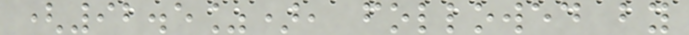(92.5%), followed by
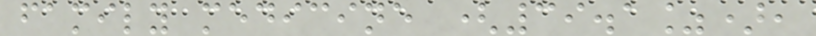family medicine (39.1%),
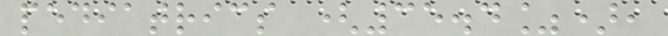pediatrics (35.4%),
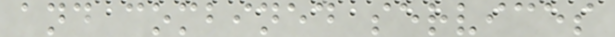and combined services
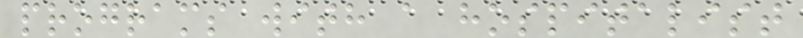programs with a hospitalist
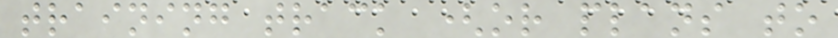training track (or plans to
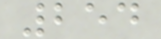254
